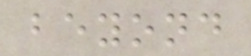beyond
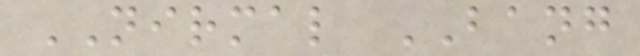NIRMAL BANG
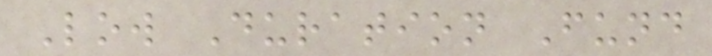Low Duration Fund
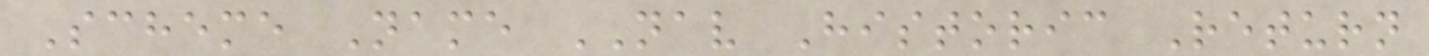Scheme Name NAV Historic Return
